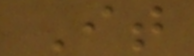It
